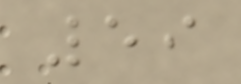59
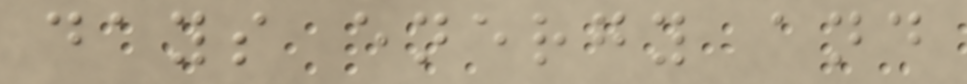days energy and
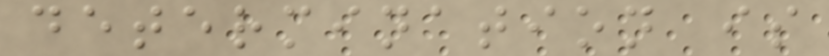determination is
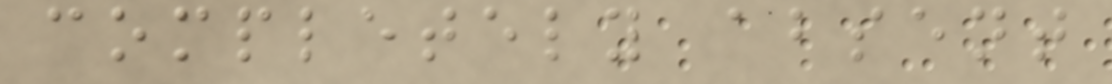completely absent
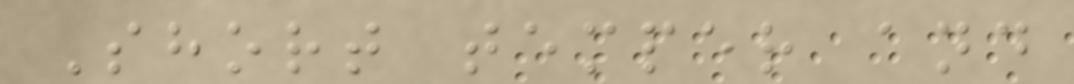Short temper and
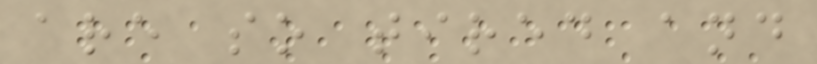are so tired and
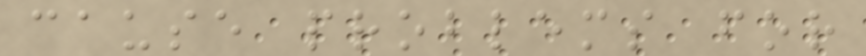cause problems for
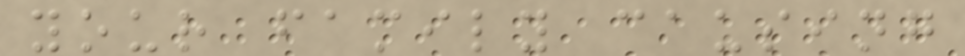your family causing
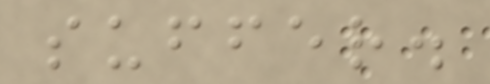suffer.
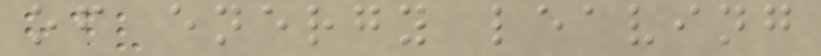of energy leaving
